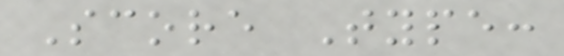Score Type:
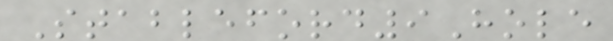Stableford9Hole
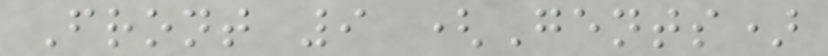Front 9 (Gents)
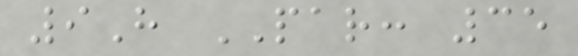9H PAR: 35
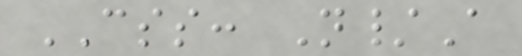CSS: N/A
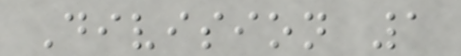Division 1
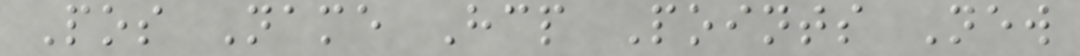Pos Name Hcp Points New
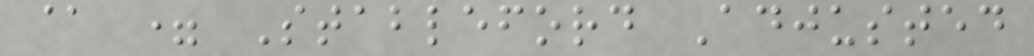@ = Stableford Adjusted
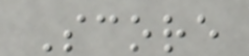Score
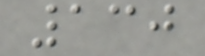130
